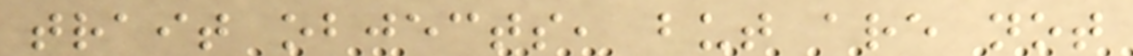trait objects, but are not
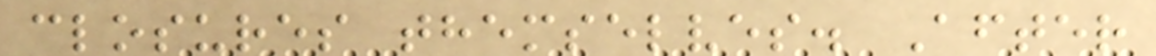closures themselves. After
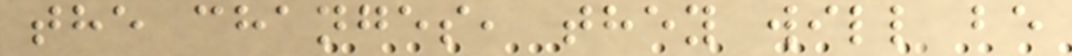the changes, they will be
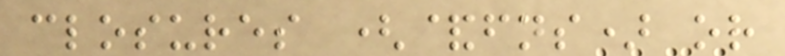closures (&fns) or
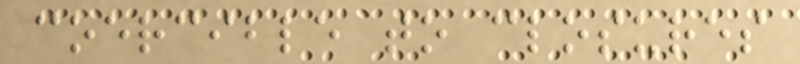coercible to closures
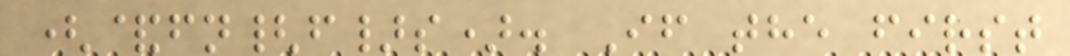(&fn{f}s). If the first
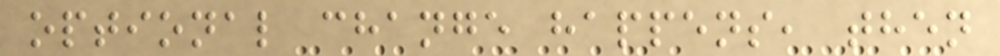optional change happens, then
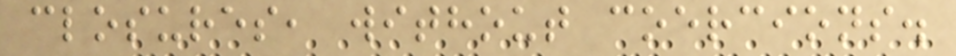closures, without coercions.
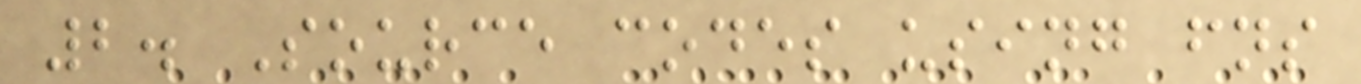2. Source codes using fns
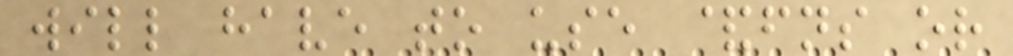will have to use &fns or
